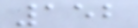152
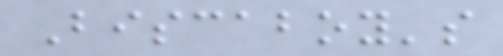Biscaboy's
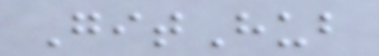GitHub
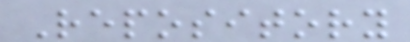Repository
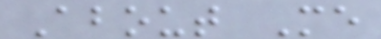About Me
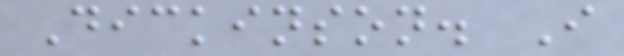Dickinson. I
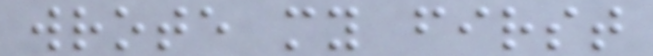wrote my first
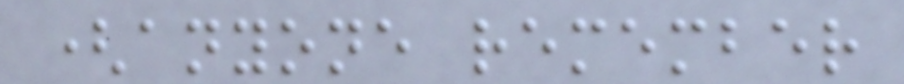(anyone remember
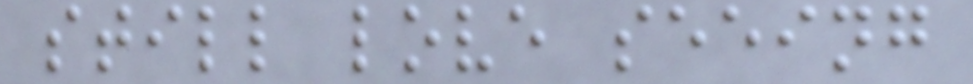still love seeing
